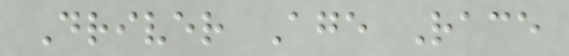Driver Age Race
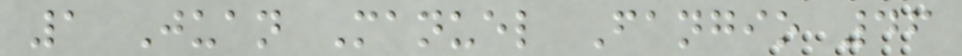1 Juan Manuel Fangio 46
